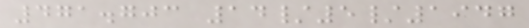471.703 14/5/1947
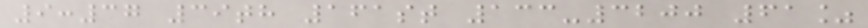9:37 39th 161st 133-3200 61%
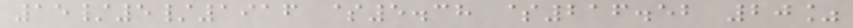15/5/1916 $5.38 $216.52 20%
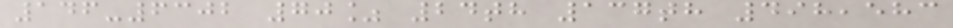146-6302 70% 24th 137th 498,583
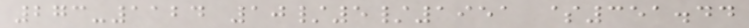273-1124 10/5/1951 $351.44
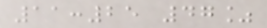11:25 47%
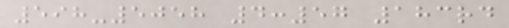598-5058 4:57 183rd
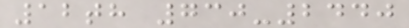12th 730-2440
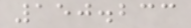150.233
